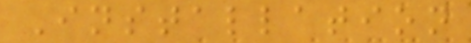Installation
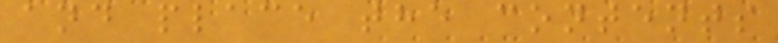and place the contents
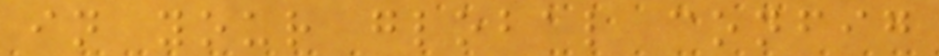in your global config
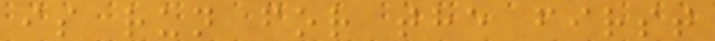is run for the first
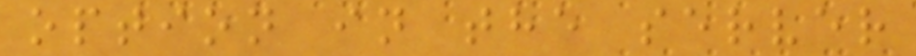option in the server
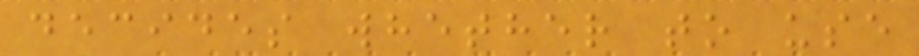decides whether to use
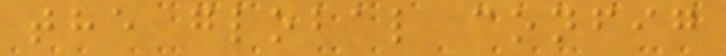the global config
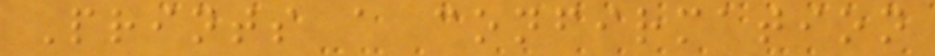Prints a confirmation
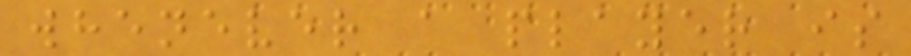whenever a player is
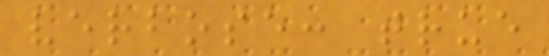verbose: true
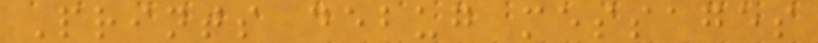Prints debug messages
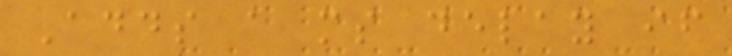Adds a ms delay if
